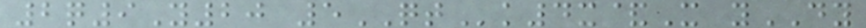2q9Y20 5QTk4x&X yDY
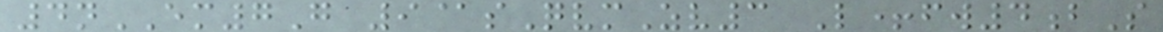4nEM7G 9@sQvmZv3 L+fw4bS
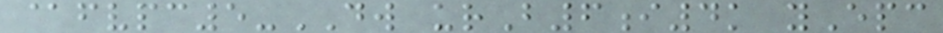@fvpc5-DW urB6i4k yEpc
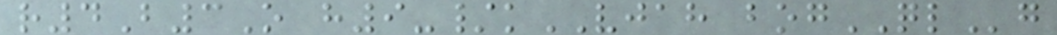r4B3O h9-/kVJAH bogQLg
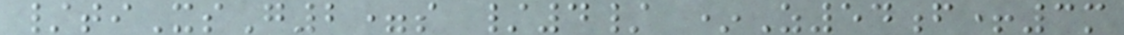/tiXsG2=s /4/ *Z54f+3m
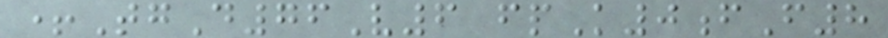+TgD76V6 fpK0fF8
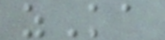zKa
